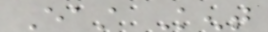East Kent
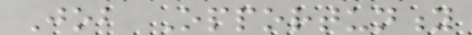Job Opportunity
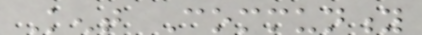Kent Community
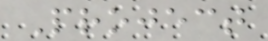Project
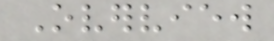Overview
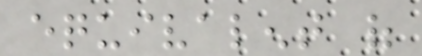equivalent of
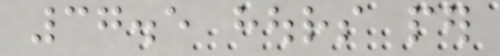37.5 hours per
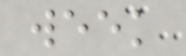week
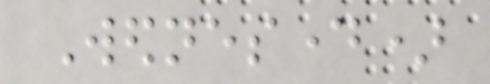Wednesday)
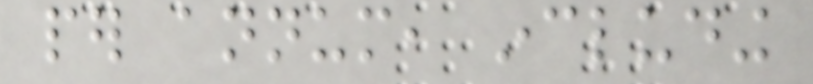per annum, including
